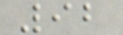92
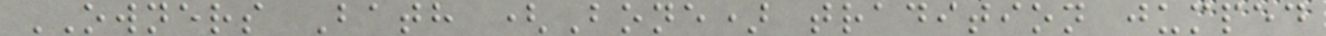OWNERS Bath (Bone) tradition jumped
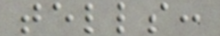tells:
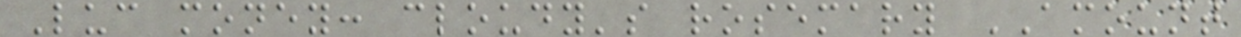Luc money: cloudy's rosemary AMOUNT
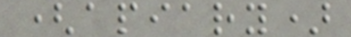(apiary)
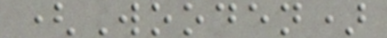(Wooden)
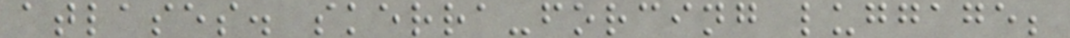atlases. skerra-forcing luggage;
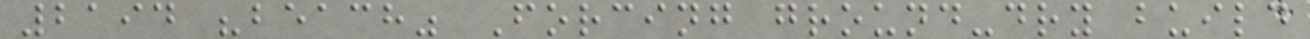2194 "beach" Forcing ground-dry build
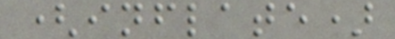(inflate)
